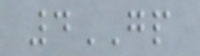4GP
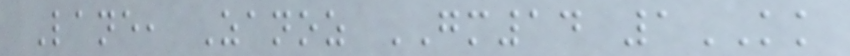Lane, Zanoz GM14 1KK
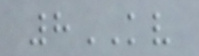8KV
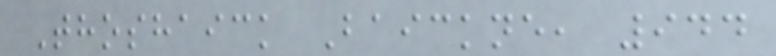Thoshaick Baickne, 944
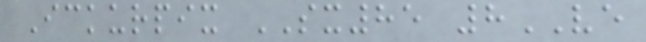Ickurpix SX85 8VE
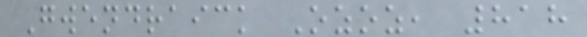Gwendraick Ozoz, 818
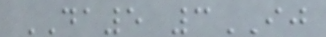DA5 3IJ
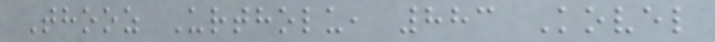Thooz Urtholu, 883 Kovel
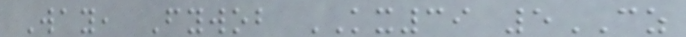Way, Fywob KX39 5CZ
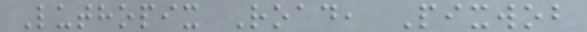Luthopix Road, Pixwob
